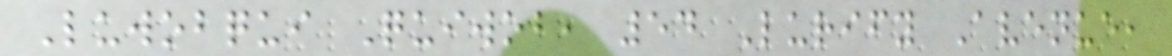Luwobqui Quiwob, 54 Lurify Avenue,
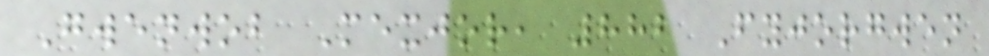Gwenwob Mexjor, 882 Fyjorgwen
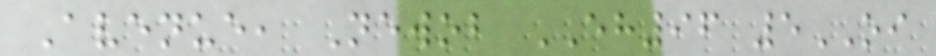Avenue, Newob EH96 5OI
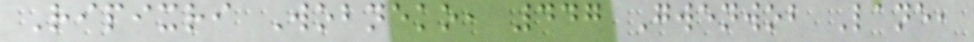Ripixri Wobneko, 447 Gwenwob Lane,
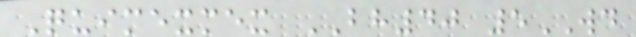Quimexmex BH40 5WD
